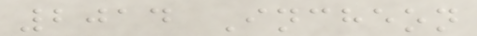2014 Incheon
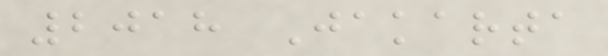2018 Jakarta
